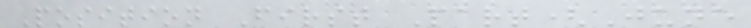Position First Part(June
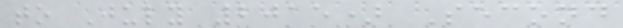to July 2015) Second
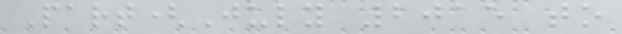Part(July 2015 to
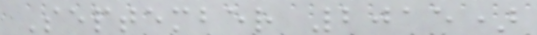September 2015)
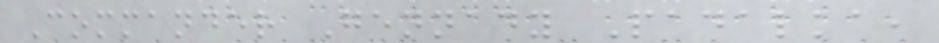Commander Gennady Padalka,
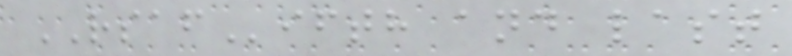RSAFifth and last
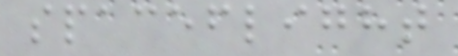spaceflight
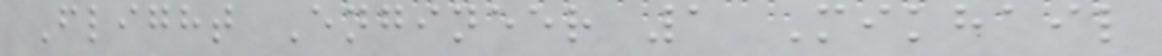Flight Engineer 1 Mikhail
